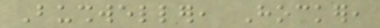Bushweller, Hocker,
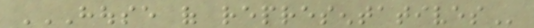HOUSE OF REPRESENTATIVES
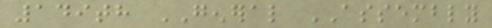149th GENERAL ASSEMBLY
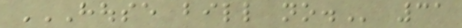HOUSE BILL NO. 31
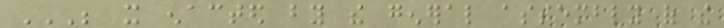BE IT ENACTED BY THE GENERAL ASSEMBLY OF THE
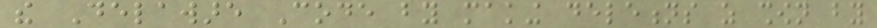the Delaware Code by making deletions as shown by
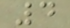4
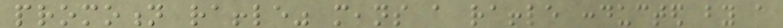promotion raffle" means a raffle conducted by a
